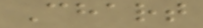Chart
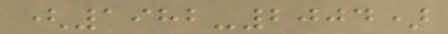(1982-2004)
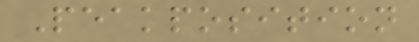Peakposition
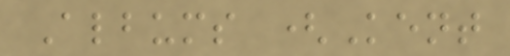Albums (Kent
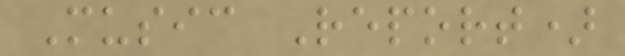Music Report)
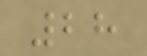28
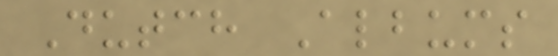Dutch Albums
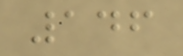146
